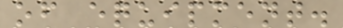of equipment.
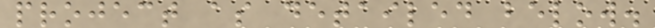project as detailed below.
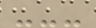---
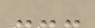---
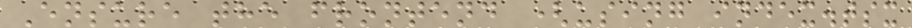Ensure the frontend (using index.tsx
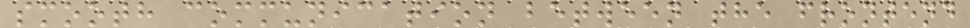smooth communication between the frontend
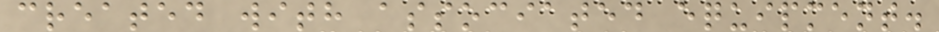created with associated equipment.
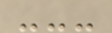---
